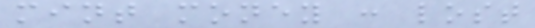mint money : lost
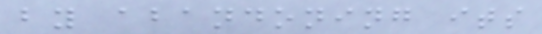by abandoning its
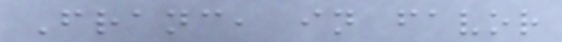Franc, in favor
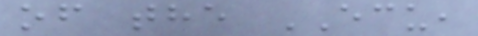of the ECU,
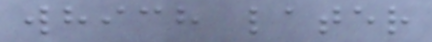which later
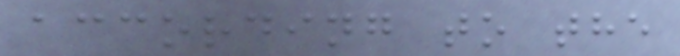according to the
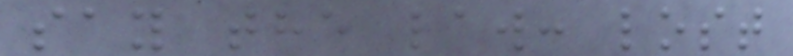say the law: lost
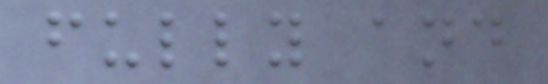fully and
